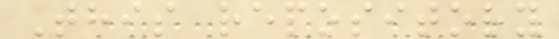This repository
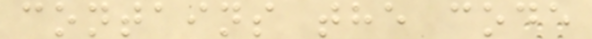contains the code
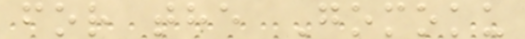for the Gomoku
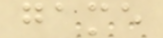game
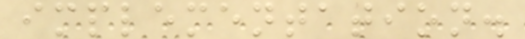implementation.
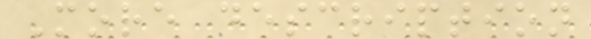More description
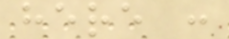here :
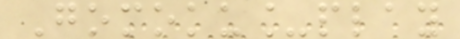Gomoku_play
